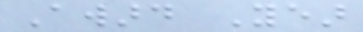Award Year
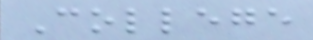College
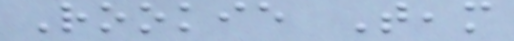Rookie Team
